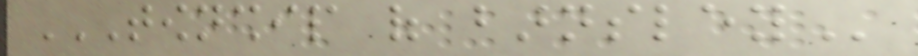TOWNSHIP OF BARNSLEY
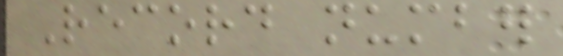Record number
